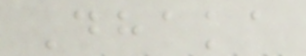Dhaka
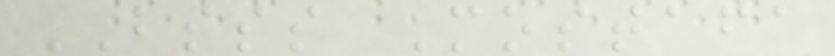BSSS Mostafa
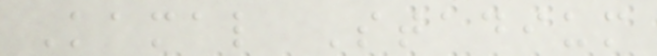Kamal Stadium
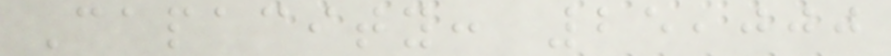Capacity: 25,000
